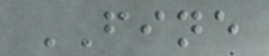FINE
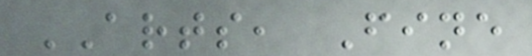ARTS, Fine
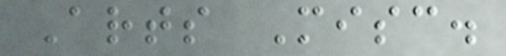Arts Misc.
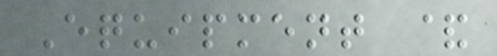Equipment &
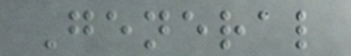General
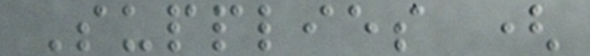Supplies (
